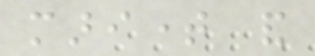maritime and
